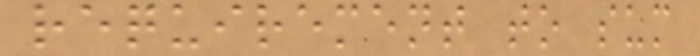requirement to sum
